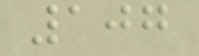107
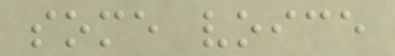some voice
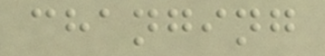changing
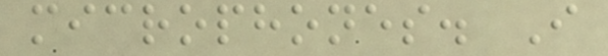microphones. I
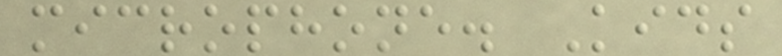microphone. Kids
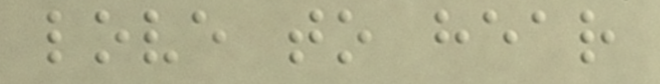love to hear
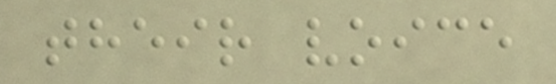their voice
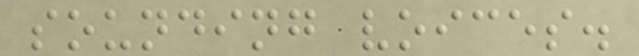sounding voices.
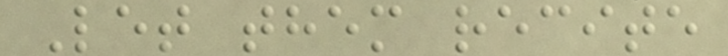Let them recite
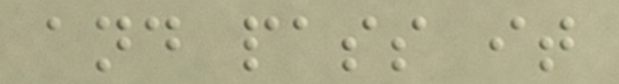and pass it
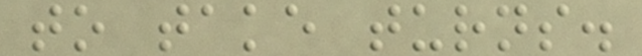to take turns.
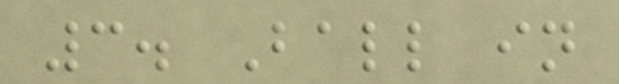3. Ball in
